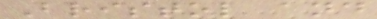Bristol and
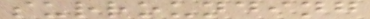surrounding
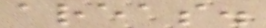areas.
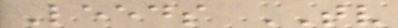Leeds TV
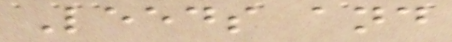Leeds and
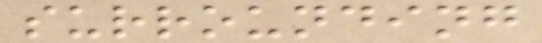surrounding
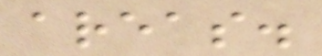areas.
